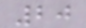20
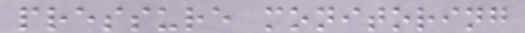pressure monitoring
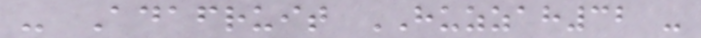- Adafruit HUZZAH32 -
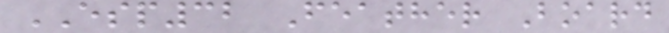ESP32 Feather Board
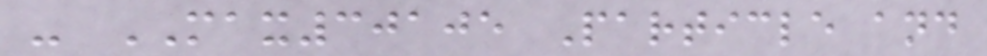- MAX30105 Particle and
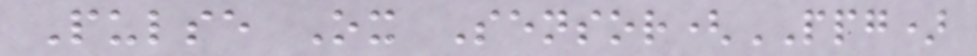Pulse Ox Sensor(PPG)
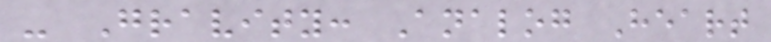- Gravity: Analog Heart
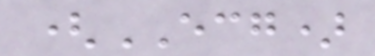(ECG)
